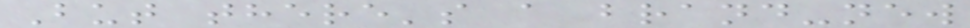But there's a brand-new
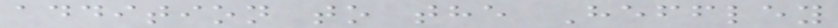addition to the Heffley
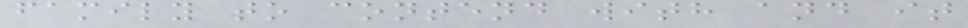family to contend with and it
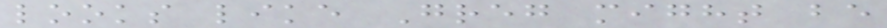looks like Greg might be
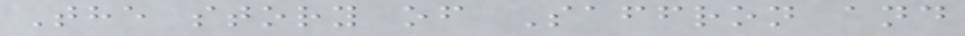The story of Saffron and
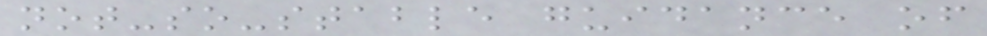not-so-stable guidance of
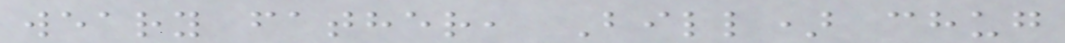weary father, Bill) chug
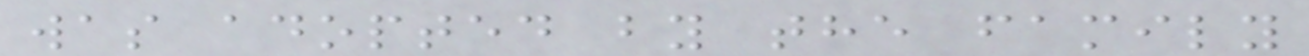was adopted by the family
